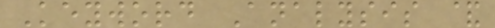Keyword Analysis &
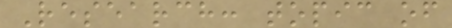Research: topic of
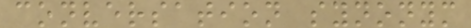conversation synonym
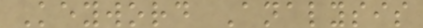Keyword Analysis
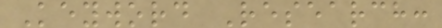Keyword Research:
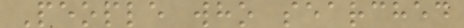People who searched
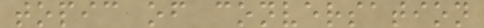topic of conversation
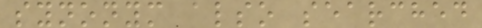synonym also searched
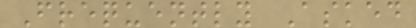Frequently Asked
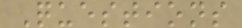Questions
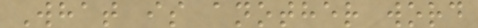What is another word
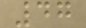47
